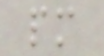pm
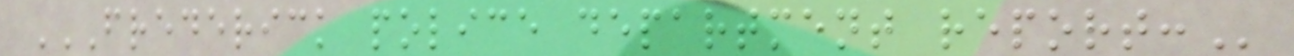FREDERICK POLICE DEPARTMENT REPORT:
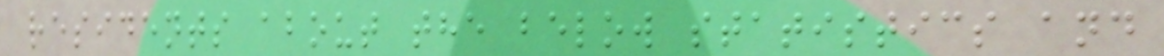residents about the below statistics and
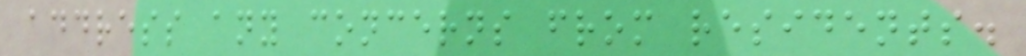address any concerns from residents.
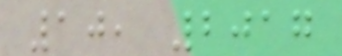10, 2017
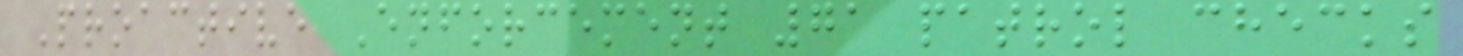Proactive Enforcement 71 patrol checks
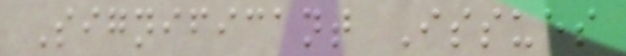Significant Issues
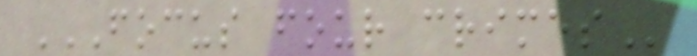FOCUS FOUR CRIMES
